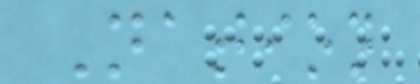Nation
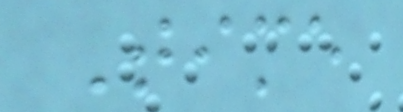Time
